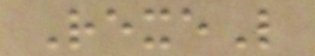RexeL
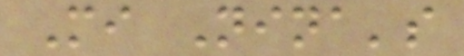Mi Nina's
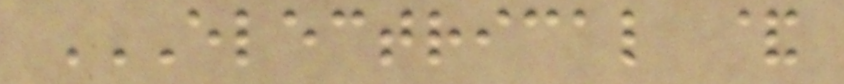ELECTRICAL &
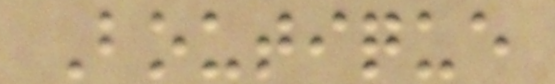Boutique
